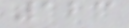123
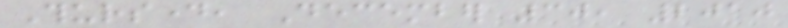Thursday, December 30, 2010
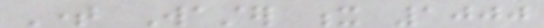Time Waster x 1000
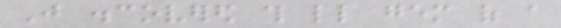Just discovered this little gem of a
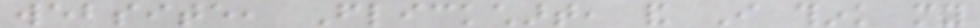website, Flickchart, and I think my
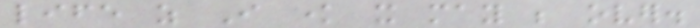life as I know it may be over.
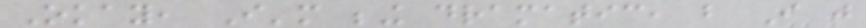Okay, I'm being dramatic, but I just
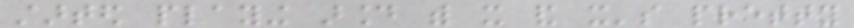started playing around with it and it's pretty
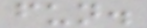fun.
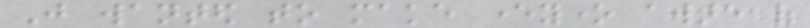Just wanted to make everyone aware of
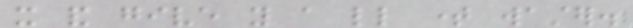it and give you a little time waster.
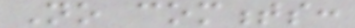No comments:
